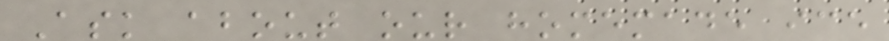Ask about our homemade ice
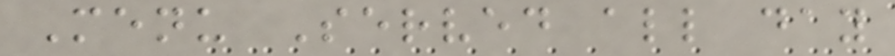Menu Served all day
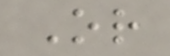Or
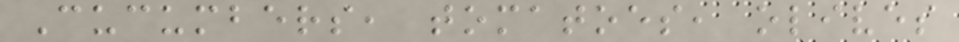Cucumbers, tomatoes, olives
